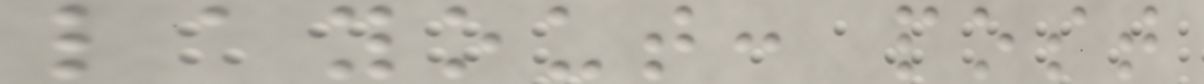layout: post
